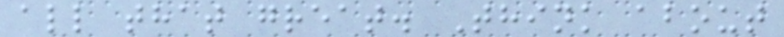all that great. Think about
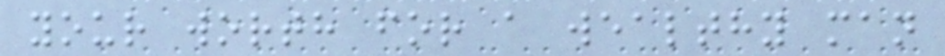your worth for a wealthy man
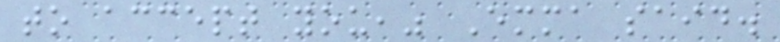to accept you," Emma said.
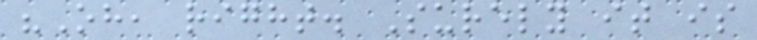"Oh, right. Surely it is
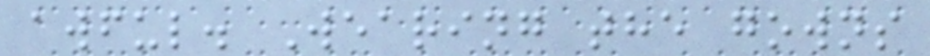awful. Wearing the gowns
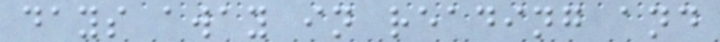days away in reading and
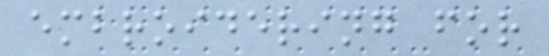embroidering for
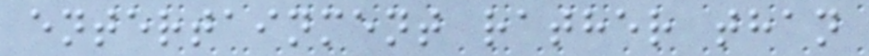entertainment rather than
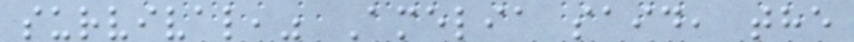survival," Amelia said, the
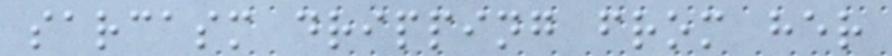sarcasm dripping from her
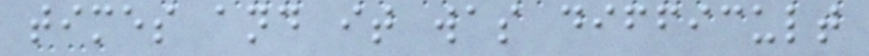times and it was difficult
